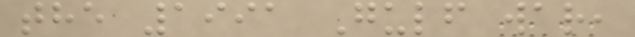the 1991 Gulf war,
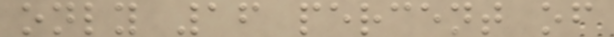only 16 percent of
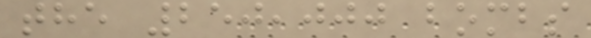the 250,000 bombs
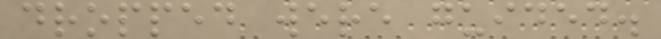dropped were guided.
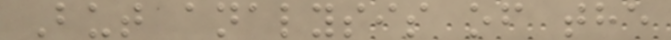But analysis of the
